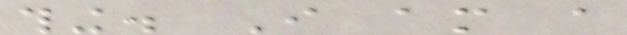thing. I am a
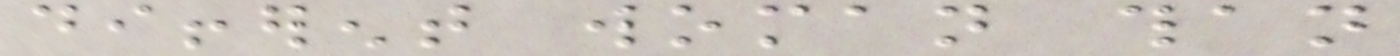different woman than
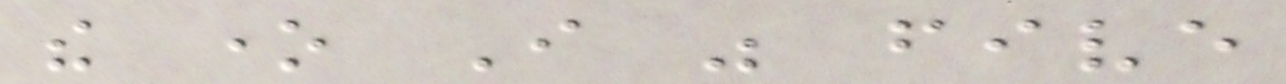the one I was five
